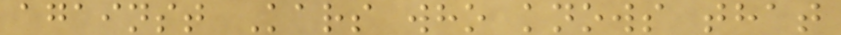against Kars who knows that
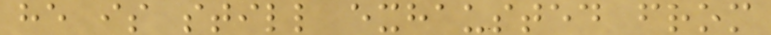he is still exhausted from
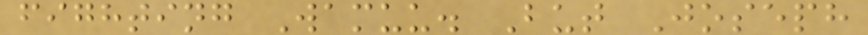fighting Wamuu. But Joseph
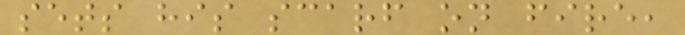sets his scarf on fire,
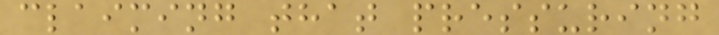claiming that pressuring
